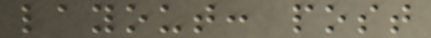layout: post
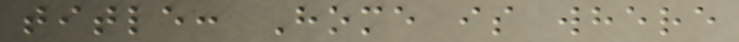title: Home is where
